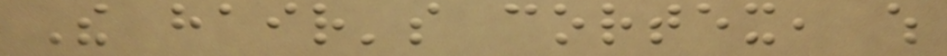The hair's cortex, which
